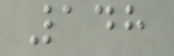148
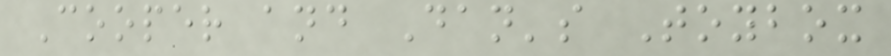Cooper and Dan's Toybox
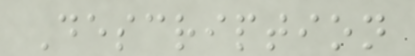Description
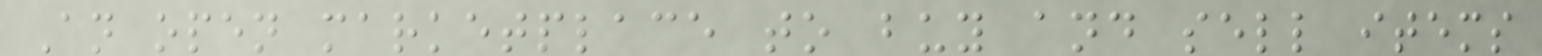An open marketplace to buy and sell items
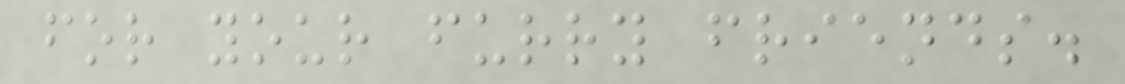for your furry friends.
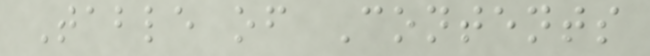Table of Contents
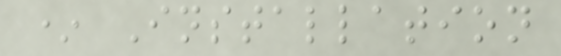* Installation
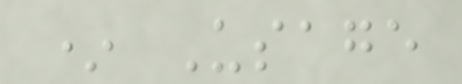* Usage
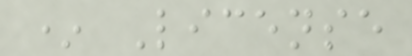* License
